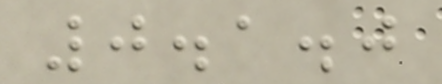0.1.0
